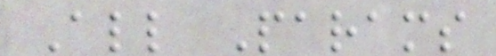All Params
